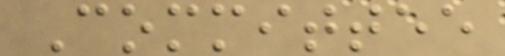Committee
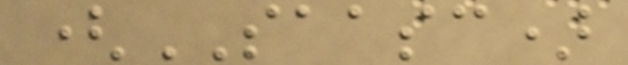(SAASC)
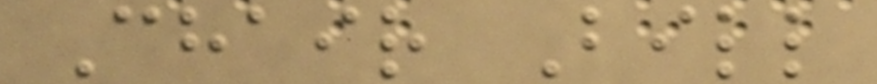Chair Bill
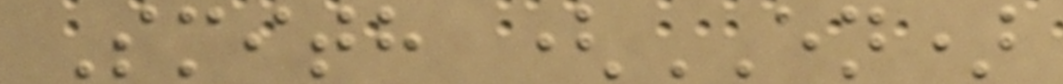Smith (EN)
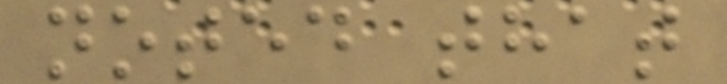noted that
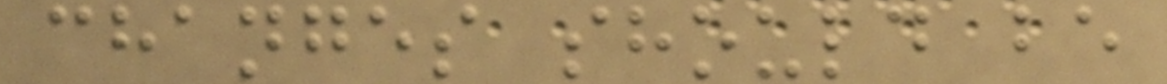changes should be
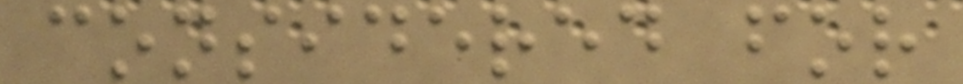considered for
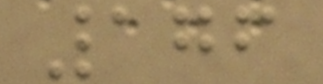176
